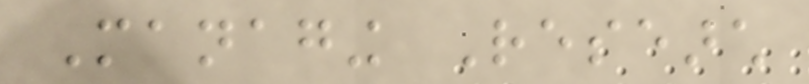Managing Research
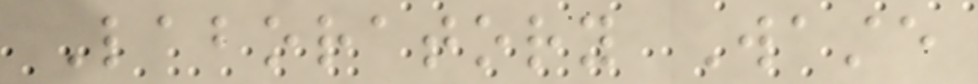Laboratory Waste
